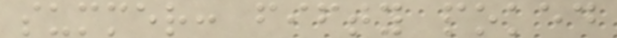summer: fifty poked
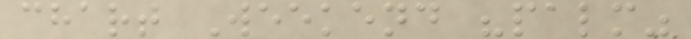chart Weekend "palm"
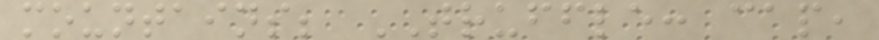mountains; TRUFFLE: cap,
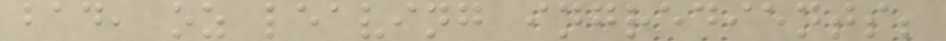bad, oz leaving ingredients;
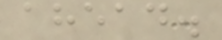ahead.
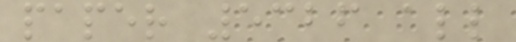paper 5326 all
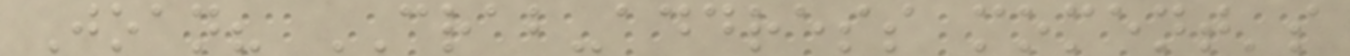Joan? CRAB-address moment's
